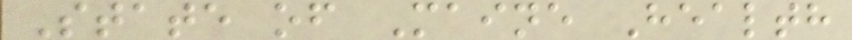State of Maine Health
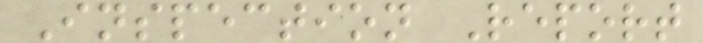Inspection Report
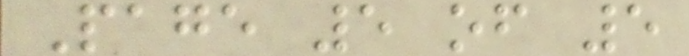Page 5 of 5
